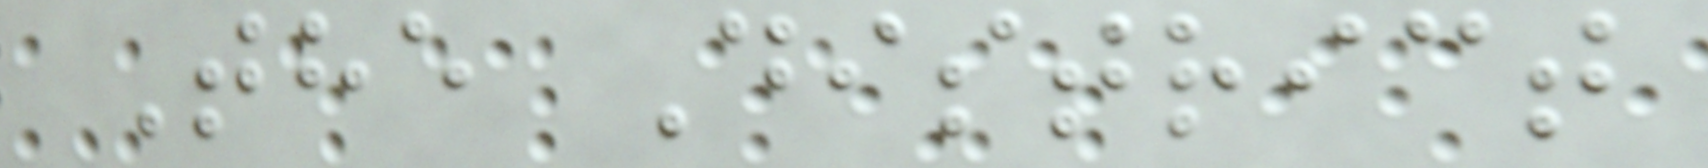The District
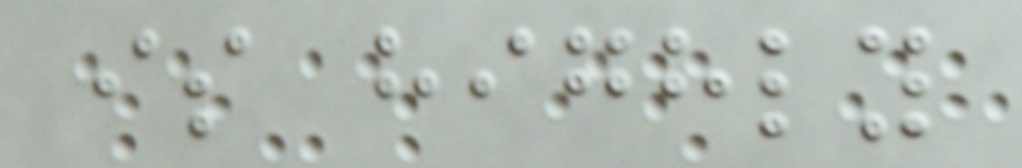is highly
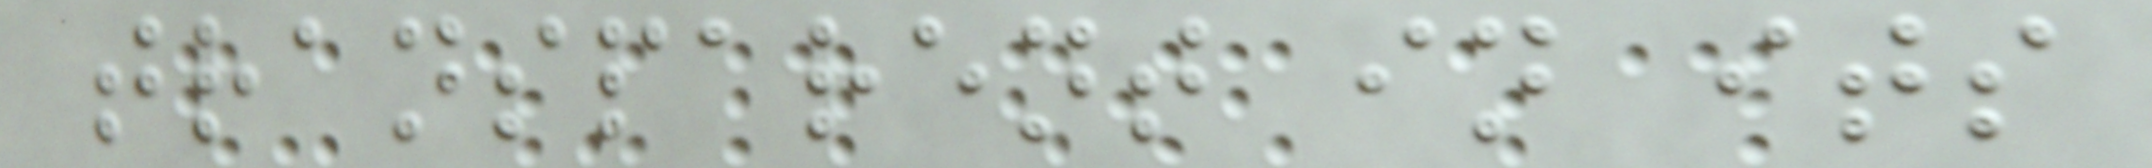transparent in its
